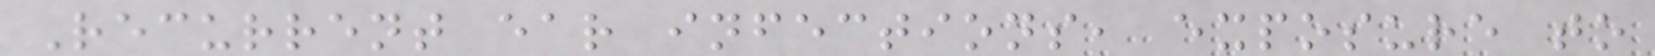Recurrent ear infections, exposure to
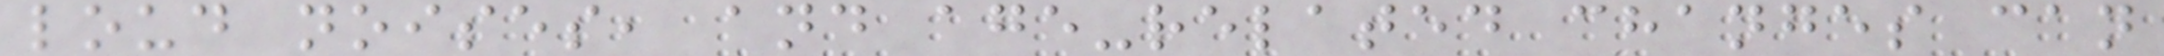loud noises, and age-related changes can
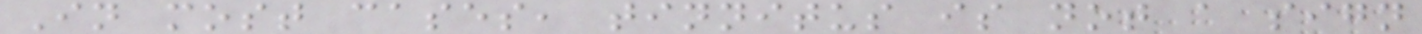In most cases, tinnitus is not a sign
